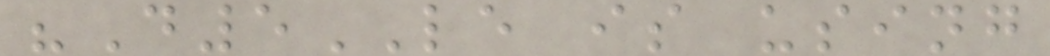"D5LE is using
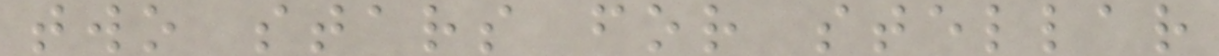two stars for stellar
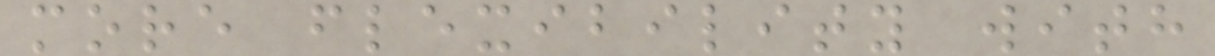more flexibility with
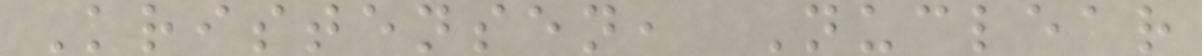Kristensen, Nuclear
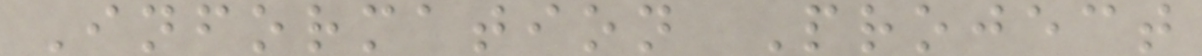Information Project
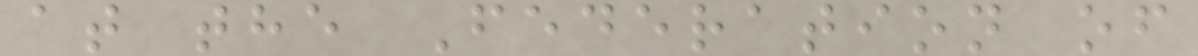at the Federation of
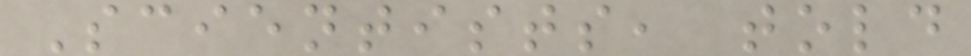Scientists, told
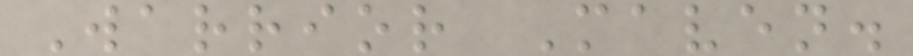Warrior Maven.
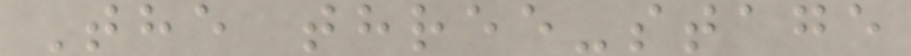The three-stage
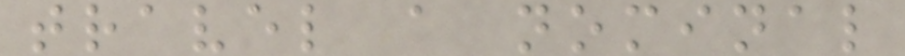travel a nominal
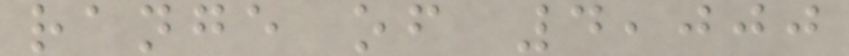range of 4,000
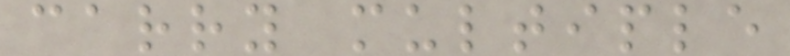carry multiple
